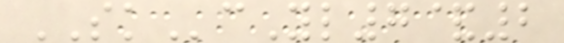SKcYl7&2
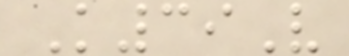K39V
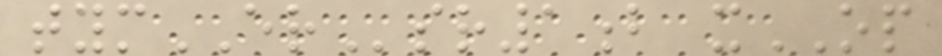tymERsr1b xOP
